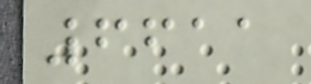6611
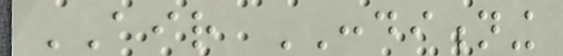AIR CONDITIONING
